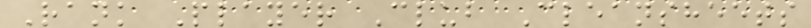Rank Player Club Cleansheets
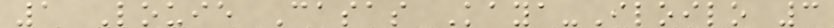1 Louie Casas Kaya-Iloilo 3
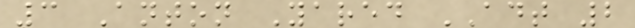3 Anton Yared ADT 2
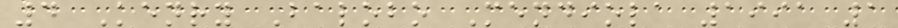4 Kenry Balobo Mendiola 1991 1
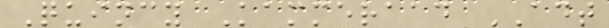Quincy Kammeraad ADT
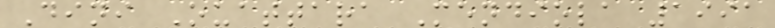Dini Ouattara Mendiola 1991
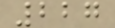227
